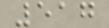517
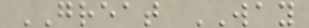GREAT WAY
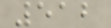512
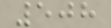508
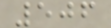506
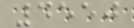4550
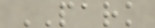PARK
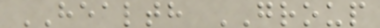HEALTH GROUP
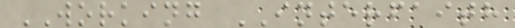WORKING INTERFAITH
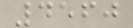4560
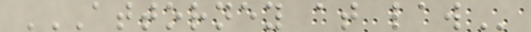ATTORNEY AT LAW
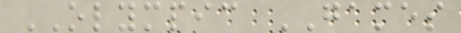OLYMPIC GAMES
